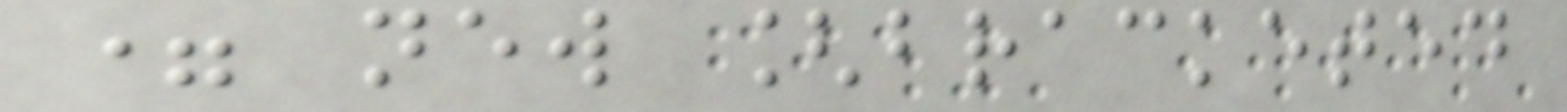= new [bracketed
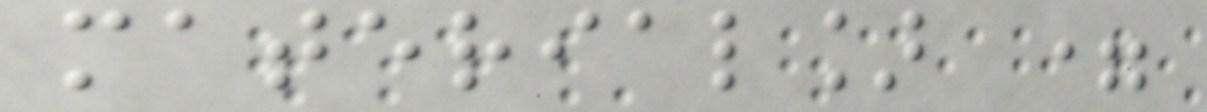material] =
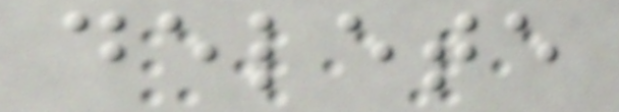delete
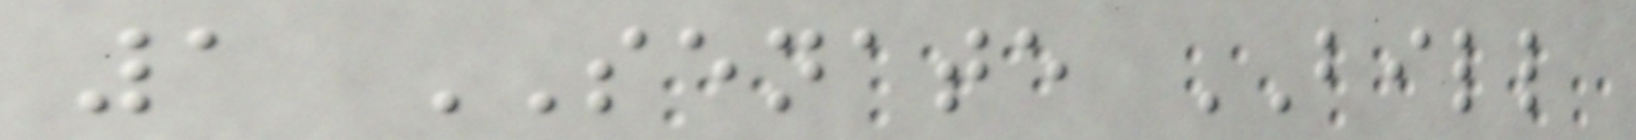1 SENATE BILL
